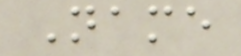Name
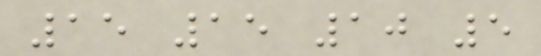15 15 10 5
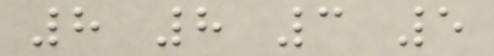8 8 3 5
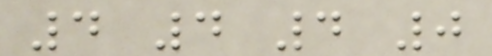4 4 4 0
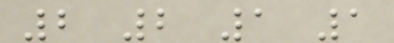2 2 1 1
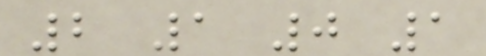2 1 0 1
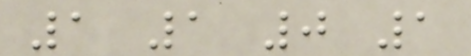1 1 0 1
